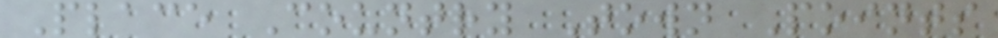Place Country Town Points
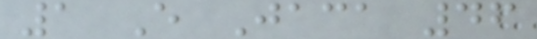1 E Jaca 46
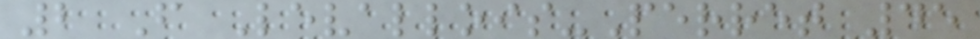2 F Levallois-Perret 45
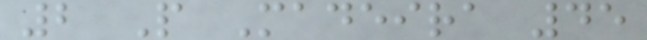2 P Madeira 45
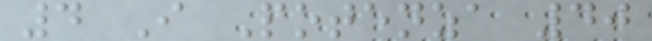4 I Potenza 40
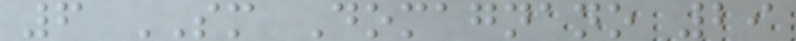6 SM Domagnano 29
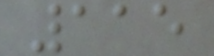115
